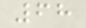68
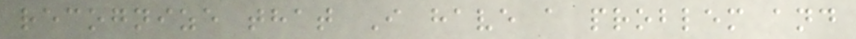recognize that I have a problem and
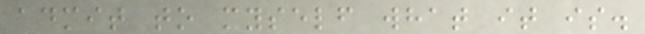admit to myself what it is.
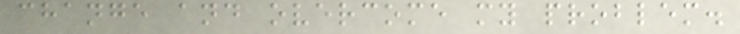change and overcome my problem.
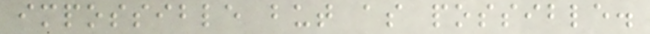impossible but as possible.
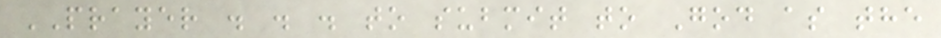PRAYER . . . to submit to God as the
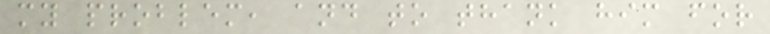my problem, and to thank him for
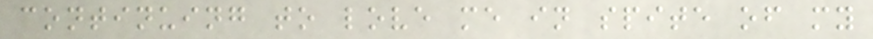continuing to love me in spite of my
